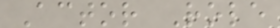Actor Role
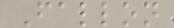Fallon
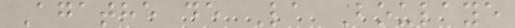Agathe de La Boulaye
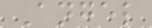Angel
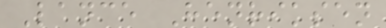Lance Henriksen
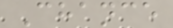Chance
